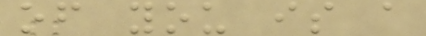of you is a
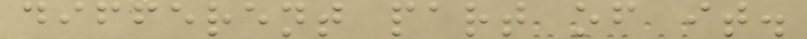different part of it.
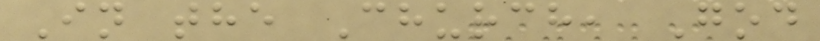In the Church, God
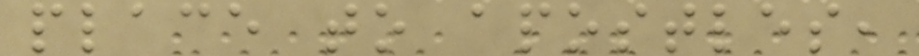place to apostles,
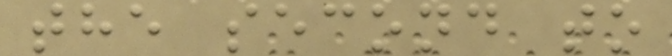the second to
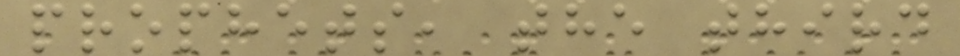prophets, the third
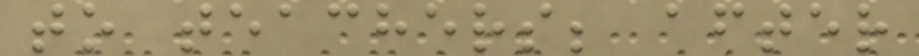to teachers; after
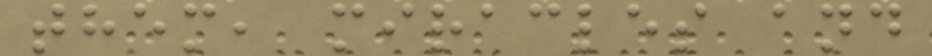them, miracles and
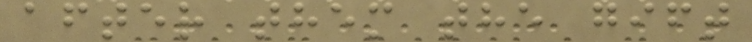after them the gift
